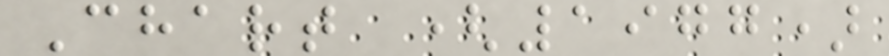Chart (1977)
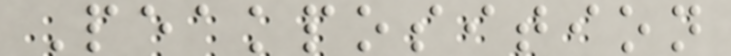Peakposition
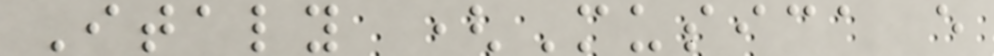Italy (Musica e
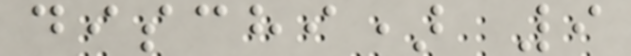dischi) 9
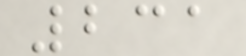231
